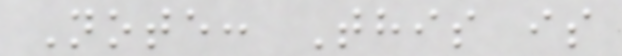Note: This is
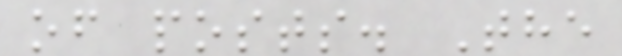of posts. The
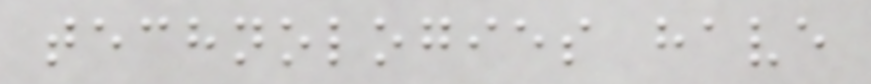technologies have
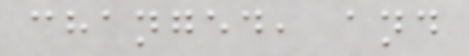changed, and
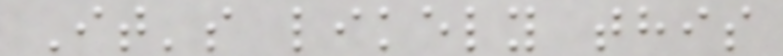It's likely this
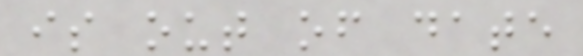is out of date
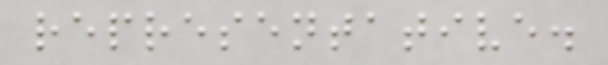representative.
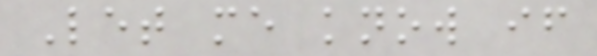Let me know if
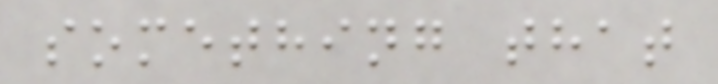something that
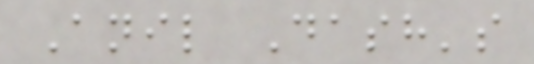Anil Dash's
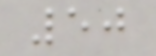50
